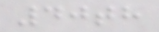40th
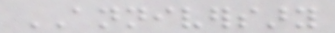ANNIVERSARY
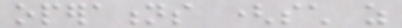operations (such as
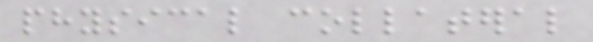physical collateral
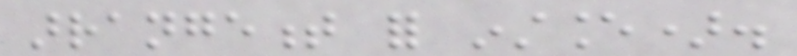arrangement for instance).
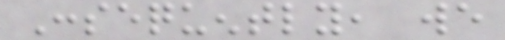Consequently, we
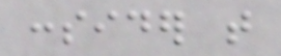consider that
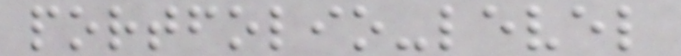portfolio-level
